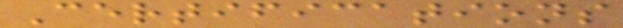Certifications
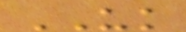UK
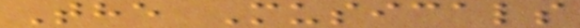The Musicals
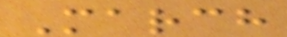March
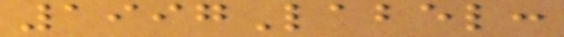1997Label:
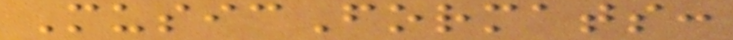MusicFormats:
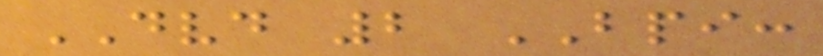DVD 2 BPI:
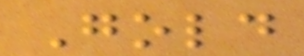Gold
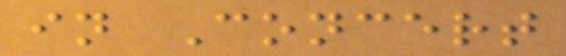in Concert
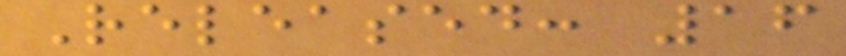Released: 16
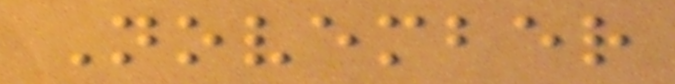November
